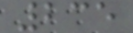235
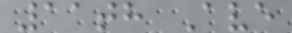11th Ave
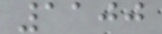1100
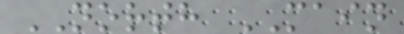NORTH MAIN
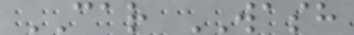CAR WASH
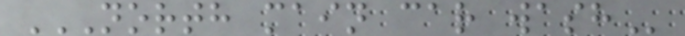NORTH MAIN CAR WASH
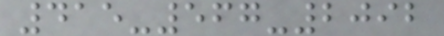415-567-2092
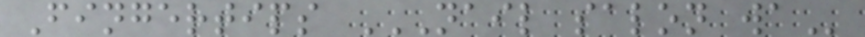Fingertips NAIL SALON WA
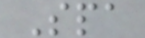Spa
